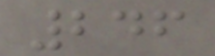246
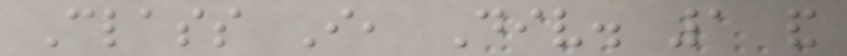Class I, Div. 1 and
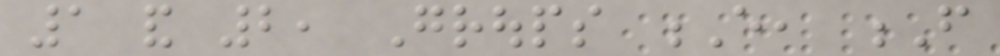1 and 2, Groups E, F
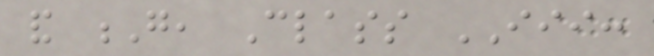and G, Class III:
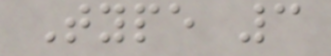Type 3
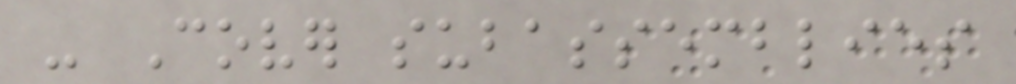- Cover subassemblies
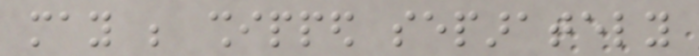may be shipped separately
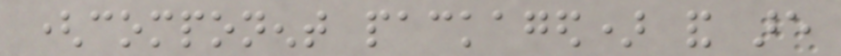(component packaged) and are
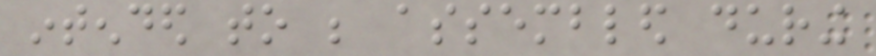intended to be assembled during
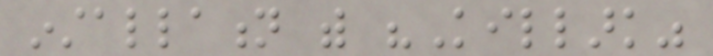installation with "Killark"
